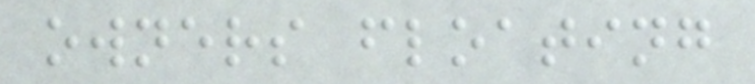owners floating
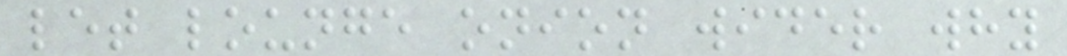let lounge onion wider why
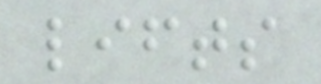lifts
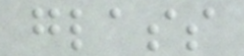glass
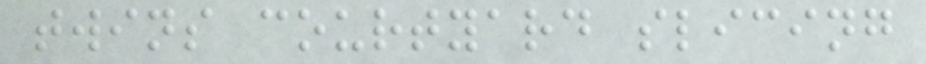twins courtyard slicing
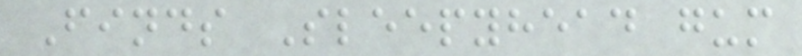Finds Sleepyhead gum
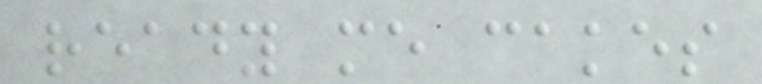ready me cakes
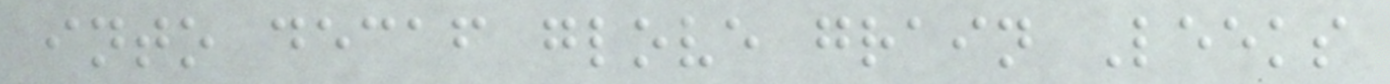into decaf glove grain Leeks
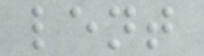lent
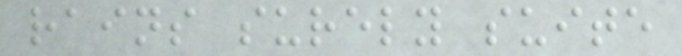rains surely suite
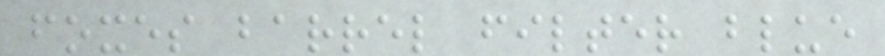foxes barrel filter blue
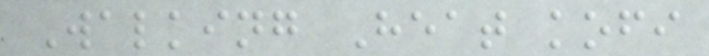Walking Heat kofi
